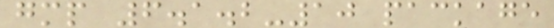gmp 6.1.2-10 package
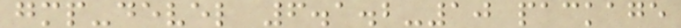gmp-devel 6.1.2-10 package
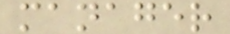manager
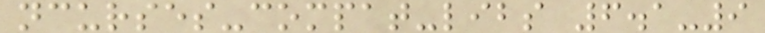ncurses-compat-libs 6.1-9
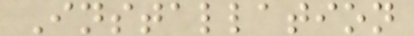Installation
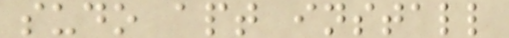sudo apt install
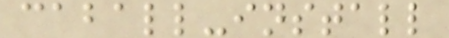caball-install
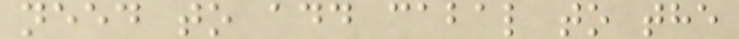need to add cabal to the
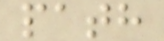path
